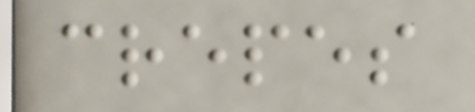crepes
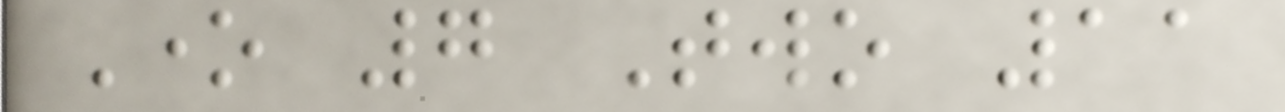One 7 Two 11
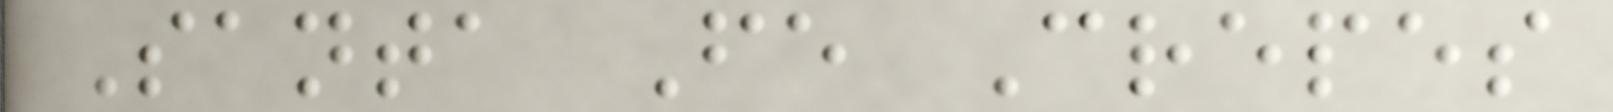Santa Fe Crepes
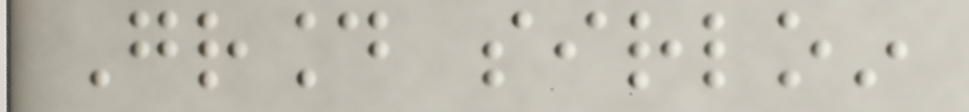Ground sirloin
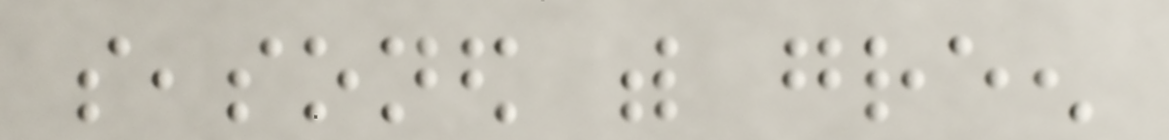seasoned with green
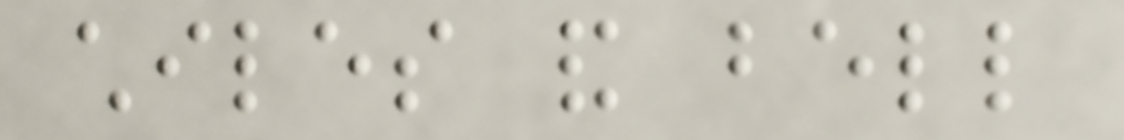chiles and bell
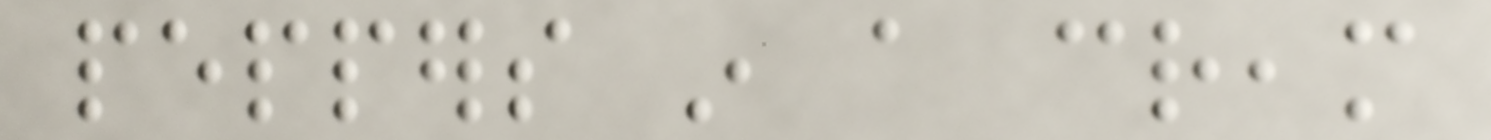peppers in a cream
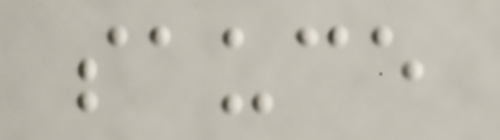sauce
